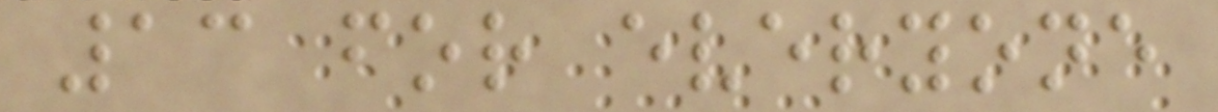13 for everyone
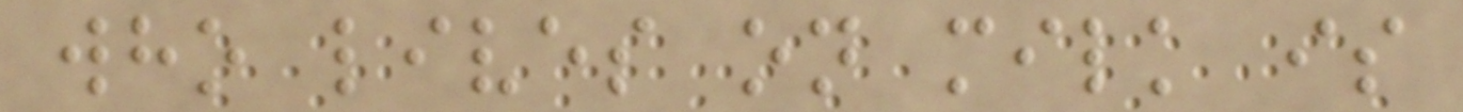who lives on milk is
